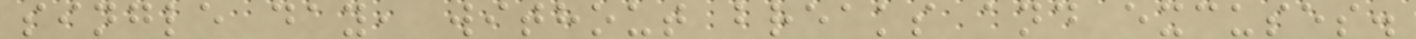single day, without breaks and excuses.
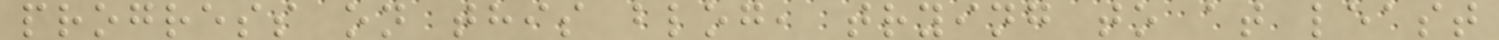progress on this blog, trying to at least
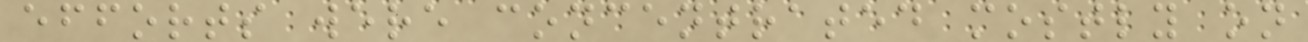efforts were concentrated mostly on
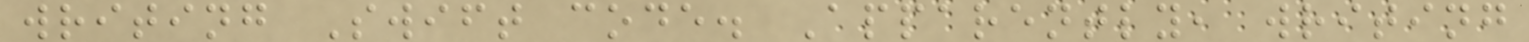writing Swift code. Apparently, writing
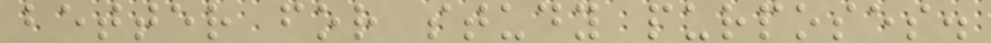better for study purposes.
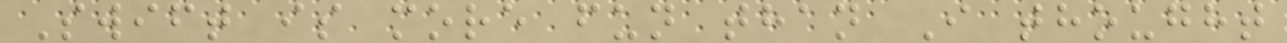Swift is more fun than I thought
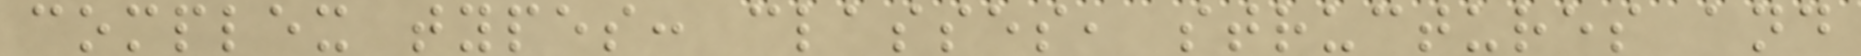complex types: classes, structures and
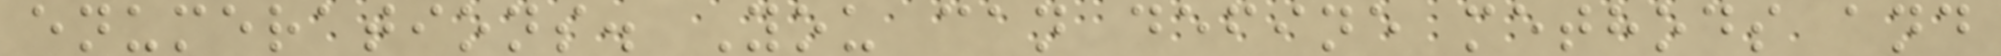enumerations. You can define methods and
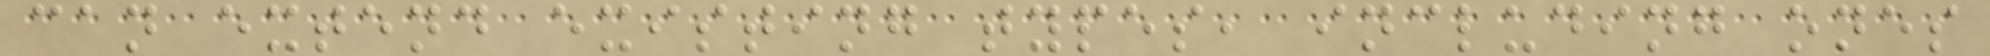can extend existing types, including ones
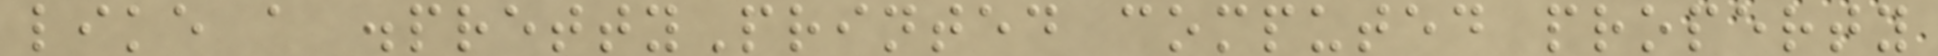like a .prettyPrinted computed property
